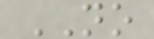NO
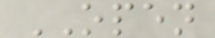OPEN
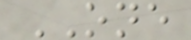ONE
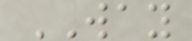WAY
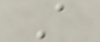A
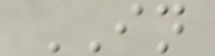IN
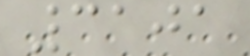3101
